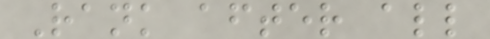Rank after all
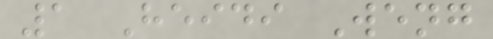1 Heidi Weng
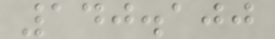140.100
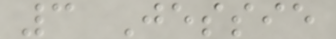3 Jessie
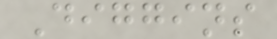Diggins
